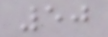50
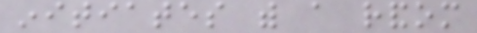initiates with a random
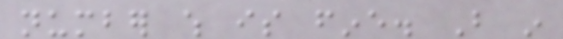number which is fine. But in
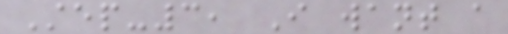Step-3, I want a
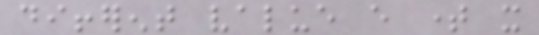different value every time it
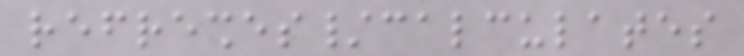refreshes/calculates
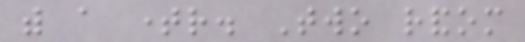with a timer. Two random
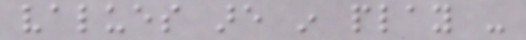values are in play -
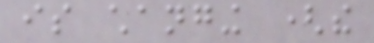is changing (the
